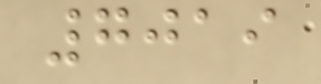7019
